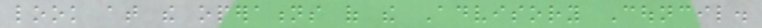look at the operations of the Advisory Council.
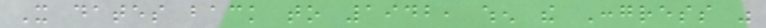It dates back to 1942, when the Congress was
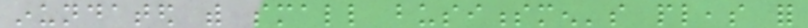inundated with small businessmen's pleas for
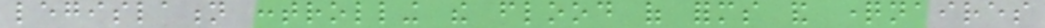legislation controlling the flood of forms and questionnaires
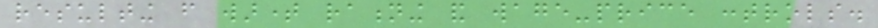resulting from wartime rationing and wage-price controls.
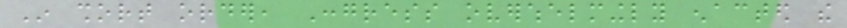In short order, Congress overwhelmingly enacted the
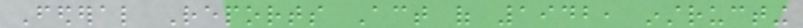Federal Reports Act of 1942, instructing
